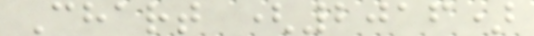Chart (2016)
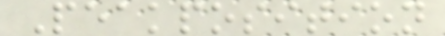Peakposition
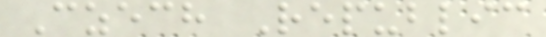Czech Republic
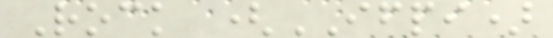Rock (IFPI)
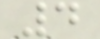4
